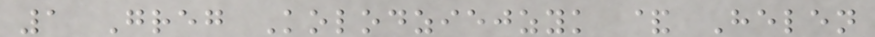1 Greg Kolodziejzyk & Helen
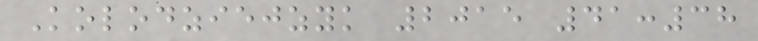Kolodziejzyk 2015 41:38
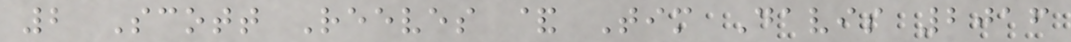2 Scott Reeves & Tim Davis 2016
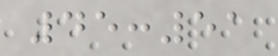45:51
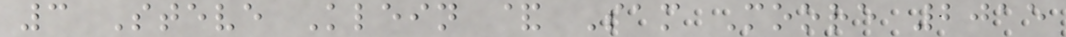3 Steve Klein & Sam Moore 2015
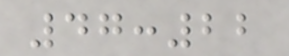47:22
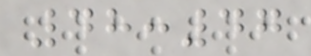48:47
